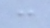:
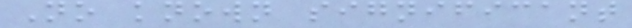No known significant
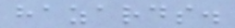hazards.
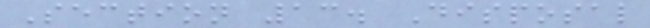Section 13. Disposal
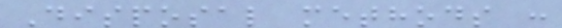Disposal methods :
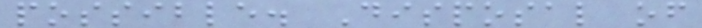possible. Disposal of
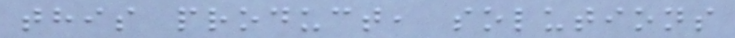this product, solutions
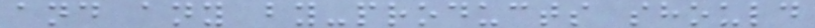and any by-products should
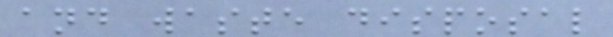and waste disposal
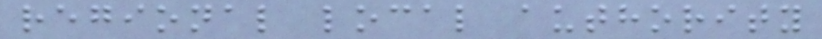regional local authority
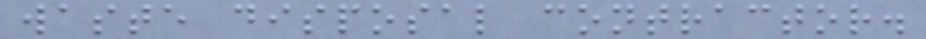waste disposal contractor.
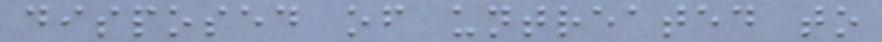disposed of untreated to
